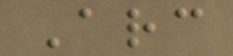Arc
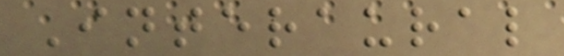Interaural
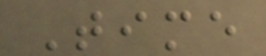Time
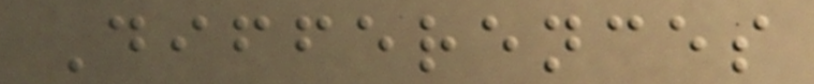Differences
